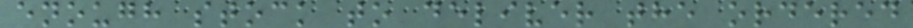enough stock to deliver the ordered
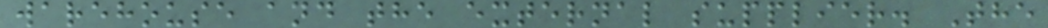warehouse and the external supplier. The
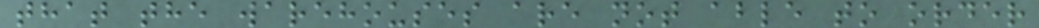that the warehouses are not able to order
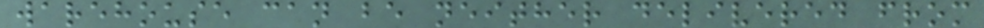warehouse can be neither delivered from
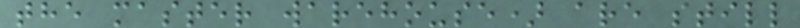the master warehouse) are still
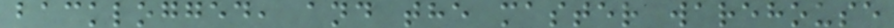backlogged, and the master warehouse
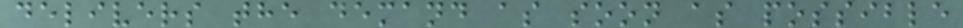delivers the demand as soon as possible
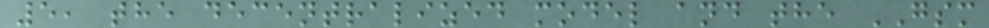5, the decentralized model and the GSM
